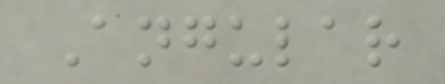Angular
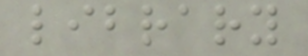library
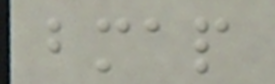bmap
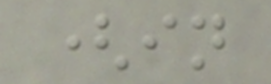(in
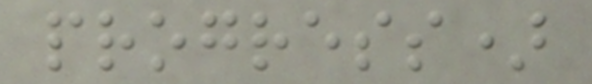progress)
